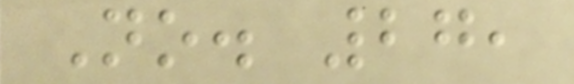No. 27,
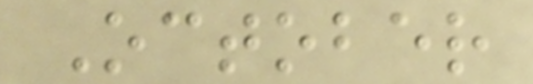October
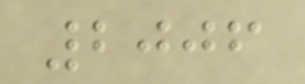2006
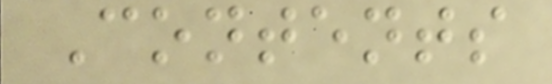Contents
